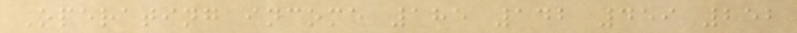Operating income 185 142 459 252
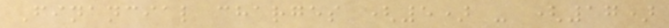Financial charges (5) - (17)
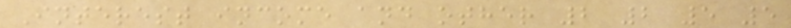Interest income and other 2 2 5 5
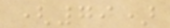(79)
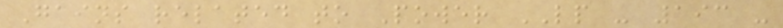Gains related to Power LP - 193 -
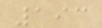193
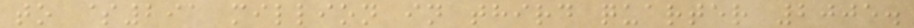to $291 million in third quarter 2005.
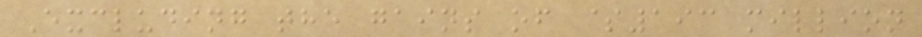Excluding the gains of $193 million
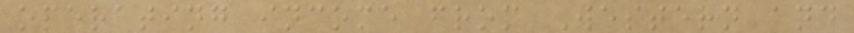operating income from Western and
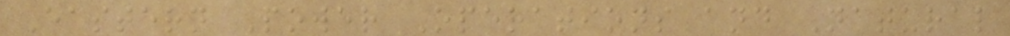Eastern Power Operations and Natural
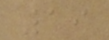19
